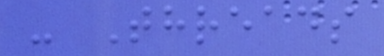- Threads
